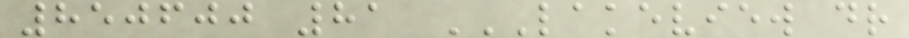850600 81 LAKEVIEW DR
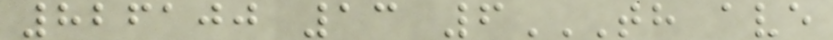826100 13 6TH AVE
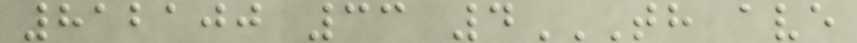812100 33 4TH AVE
